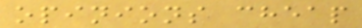opinions cheap
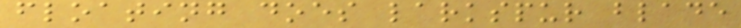floating does larkspur blade
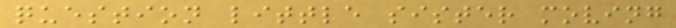question little sister moving
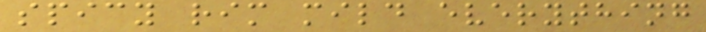spicy rim mild everything
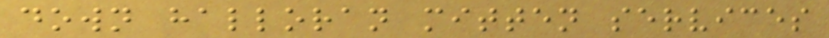down halloran mitten services
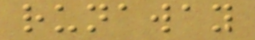runaway
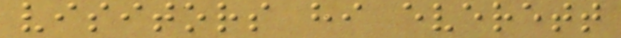visitors hi everett
